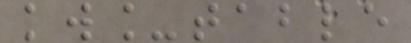kw_table
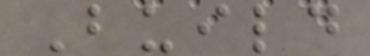Build
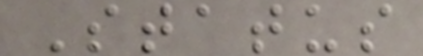Status
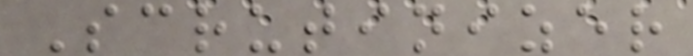Scrutinizer
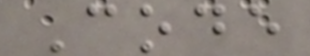Code
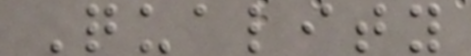Quality
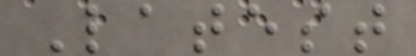Latest
